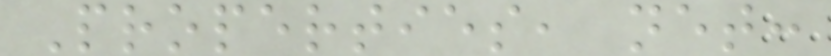Properties, net:
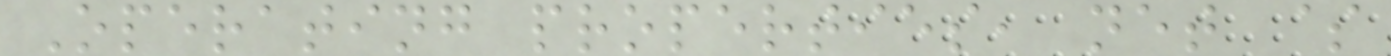Operating properties, net $
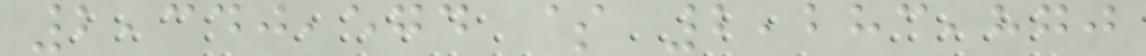2,340,574 $ 2,283,870
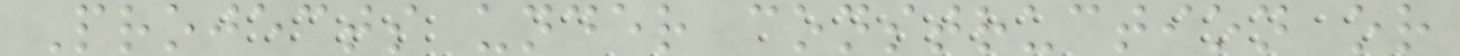Projects under construction or
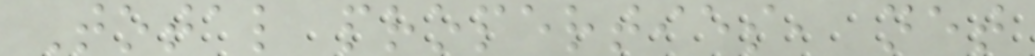Total properties, net
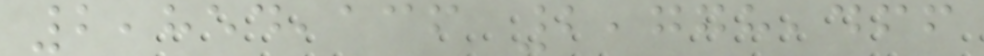2,854,136 2,778,466
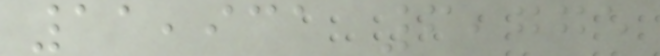11,931 6,775
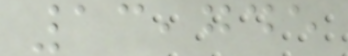13,745
